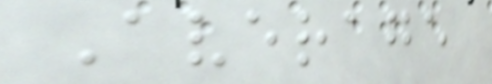Average
